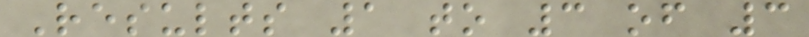Results 1 to 3 of 3
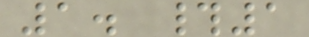1. #1
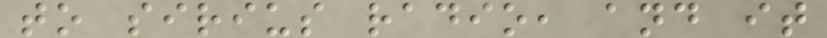to sirius radio, and it
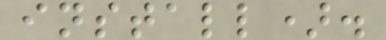install).
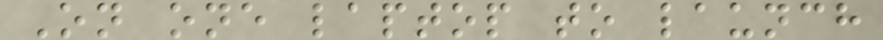On one laptop to launch
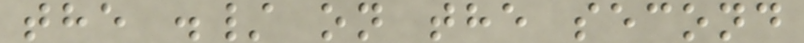the ./ on the second
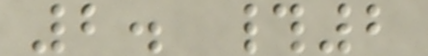2. #2
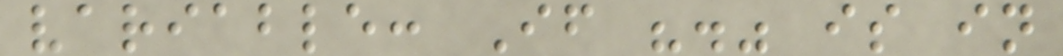variable: If "." is in
